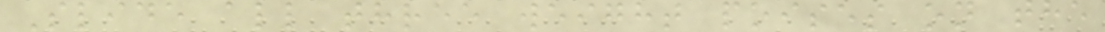Slide all three weight poises on the
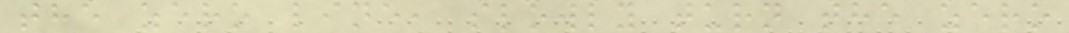the zero line, slowly turn the zero
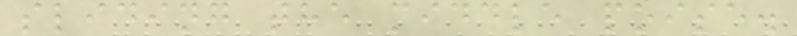sliding the middle poise.
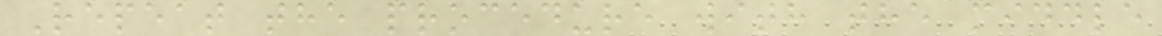Repeat the procedure with the middle
